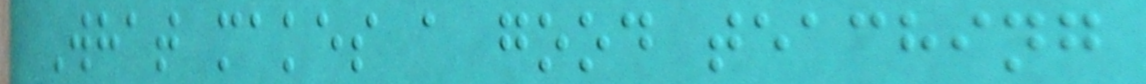What makes a good teaching
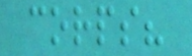corps?
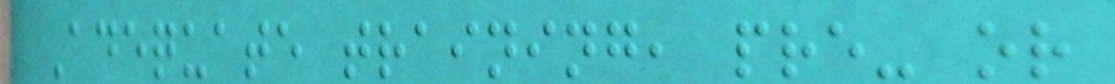Adequate training, pre- or
